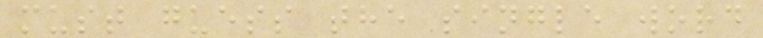must guess the single word
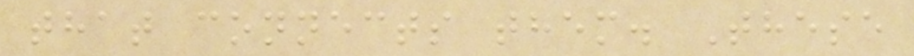that connects them. These
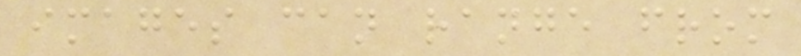images can range from
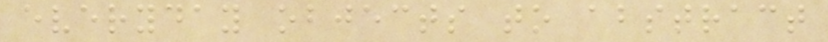everyday objects to abstract
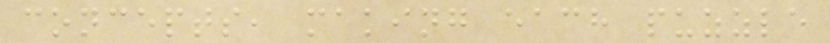concepts, making each puzzle
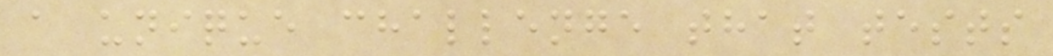a unique challenge that tests
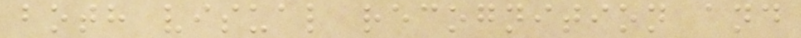both visual recognition and
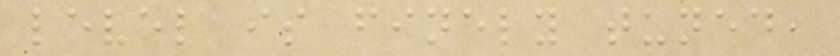level is finely tuned,
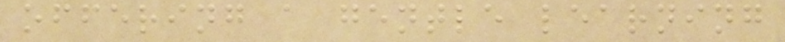offering a gentle learning
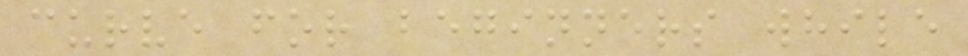curve for beginners while
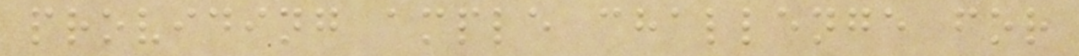providing ample challenge for
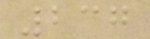237
